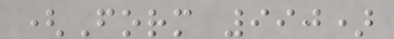(Form 990)
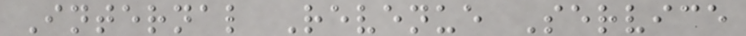Internal Revenue Service
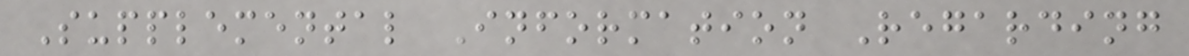Supplemental Information Regarding
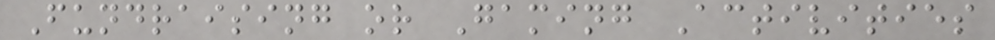Fundraising or Gaming Activities
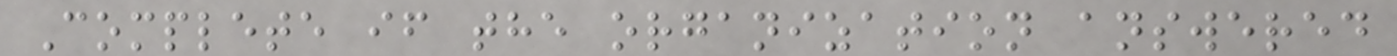Complete if the organization answered
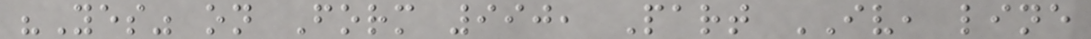"Yes" on Form 990, Part IV, line
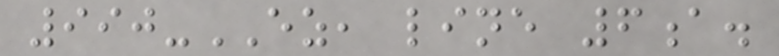990-EZ, line 6a.
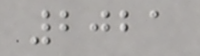2021
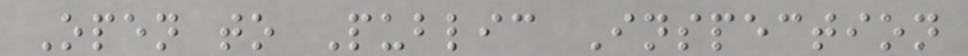Open to Public Inspection
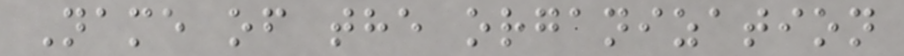Name of the organization
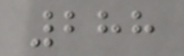288
